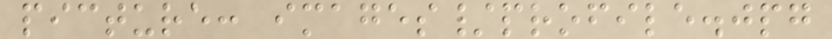picture: images/profile.jpg
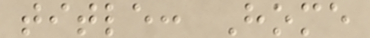title: Home
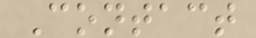Contact
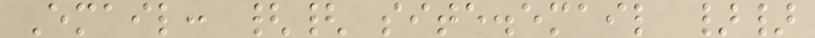Email: {{ site.email }}
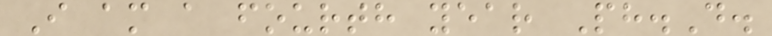I am a fourth year Ph.D.
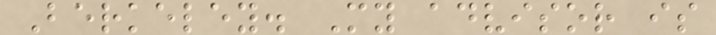Berkeley. My advisor is
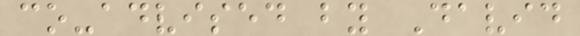co-advised by David
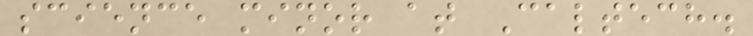science minor at Caltech.
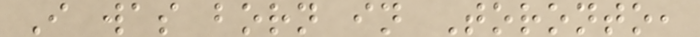I was born in Toronto,
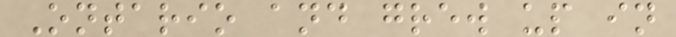Ontario and grew up in
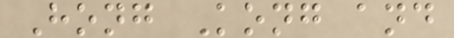Hong Kong and
